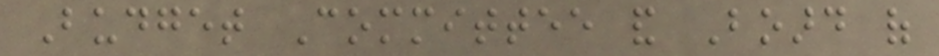Budget Committee and Board of
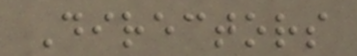Directors
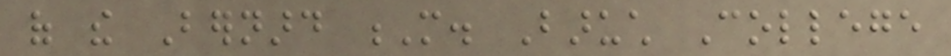of the Bernard M. Baruch College
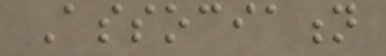Association
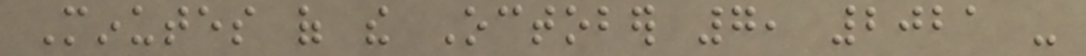Minutes of the October 7, 2021 -
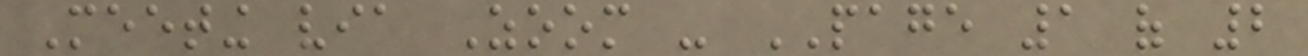Meeting via Zoom - PAGE 1 of 2
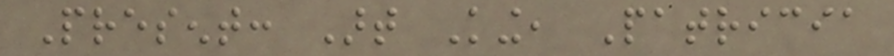Present: Art King, Patricia
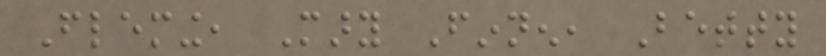Fleming, Mary Finnen, Betty
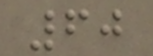60
